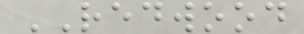REDWOOD
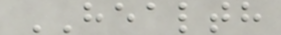HEALTH
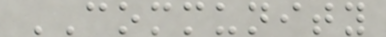COMMUNITY
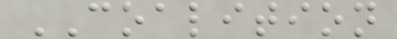COALITION
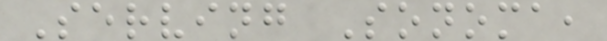Serving Sonoma,
